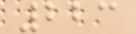223
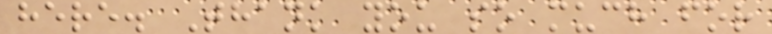here. Thank you so much for
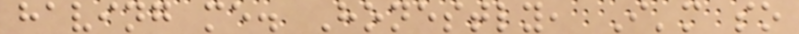having me. Honestly, I'm so
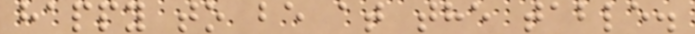happy to be at the table.
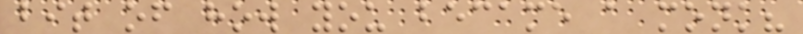bit of how you became a monk?
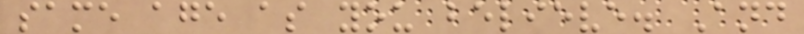same age as you believe. And
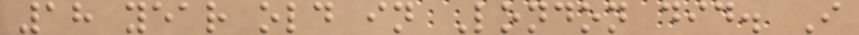18 year old in London did. I
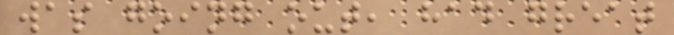was going out, had great
